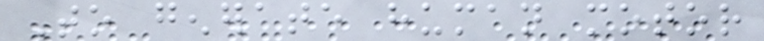To generate human motor
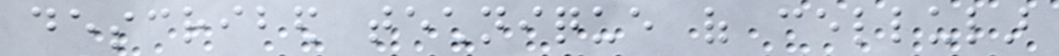described technique of cellular
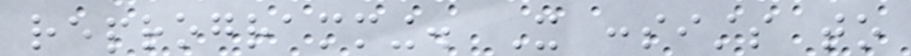reprogramming. It consists to
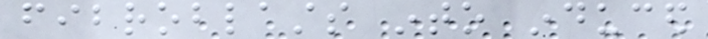fibroblasts into induced
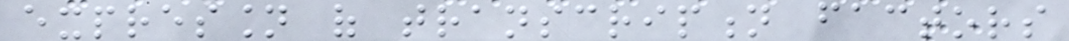expression of transcription factors
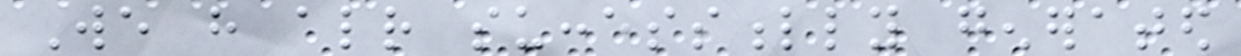We have already successfully generated
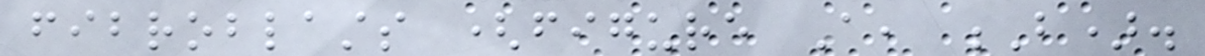fibroblasts (figure A, B).
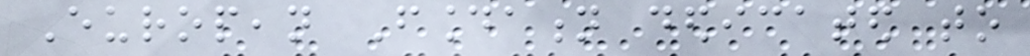European Foundation dedicated to
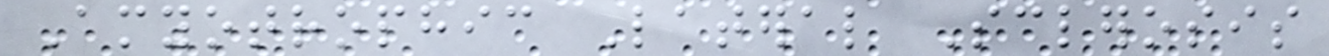Amyotrophic Lateral Sclerosis
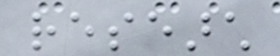research
